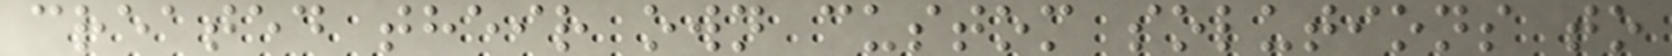created their own custom solutions to
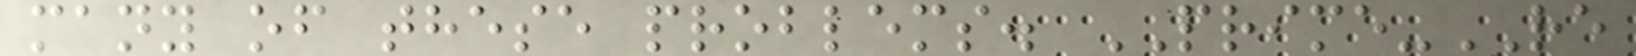many of these problems. PRIME-RE
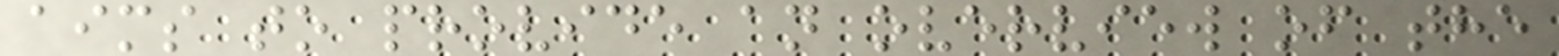aims to provide an overview of the
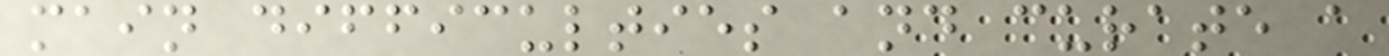main difficulties and curate a
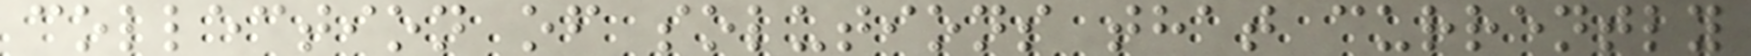collection of solutions that currently
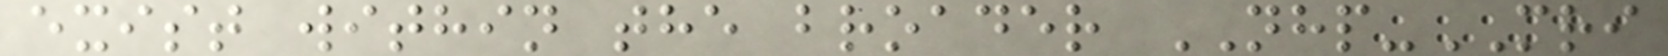exist within the broader NHP-MRI
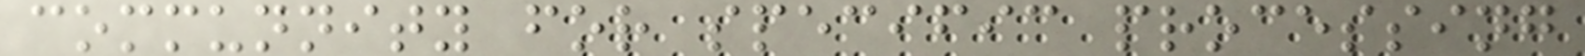communnity for specific processing
